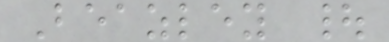Beazley |
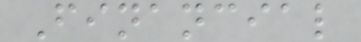Financial
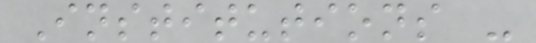Institutions -
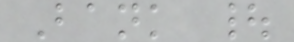Bank |
